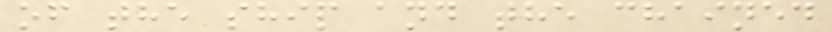of the ship and the chained
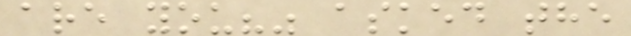are you?" asked the
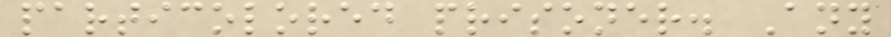particolored prisoner. Any
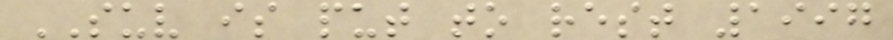SUV is put to rest 1997
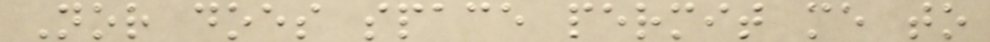Nor does space permit me to
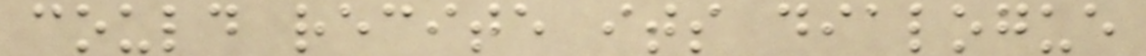could recite its dialogue
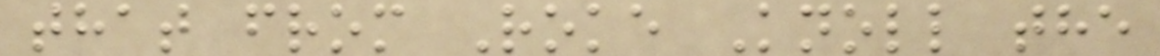that from Roke Knoll the
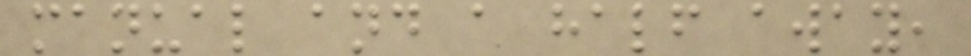manual and a half away,
